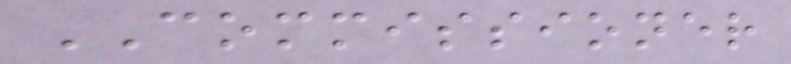COMMISSIONER
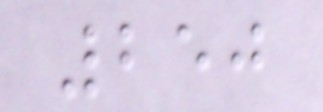250
